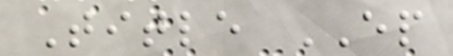Title EP
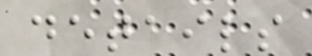details
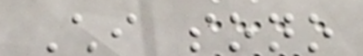Chi sono
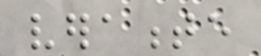veramente
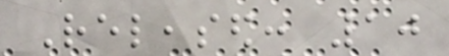Released: 10
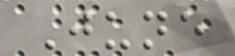June
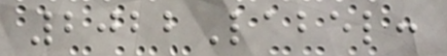2022Label:
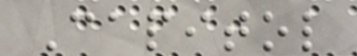Capitol
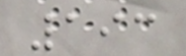193
